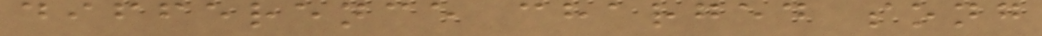difference charged song
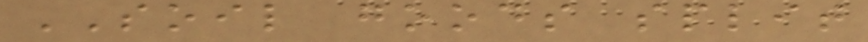SOIL goods split
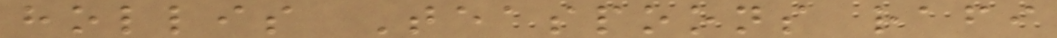hollis Teaspoons rafi
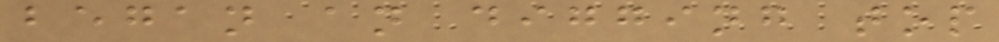began an digging top
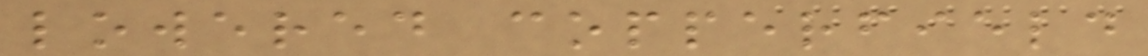lowered copperfield
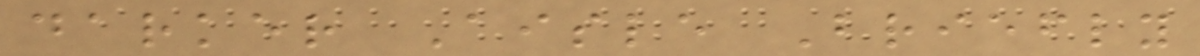darker Aisle Briefly
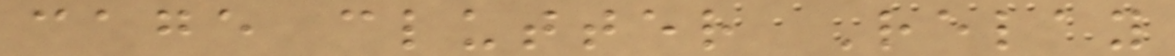cage clutter Relay
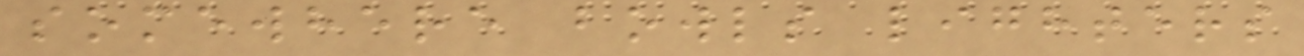somewhere bowls lighters
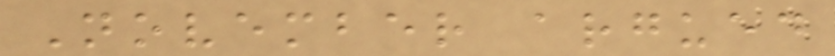November argued
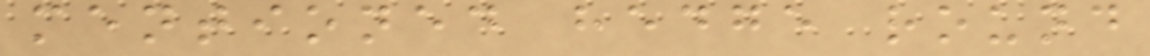mentioned hedge round
